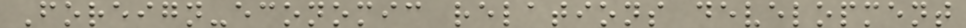Foreign-economic relations development
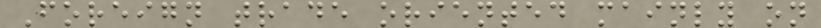Foreign trade oriented mainly on
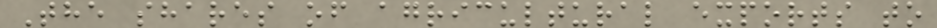The shares of agricultural exports to
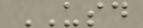USD
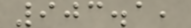903.1,
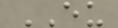EU
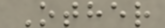Other
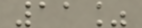11%
